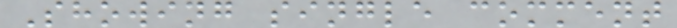Showing single comment
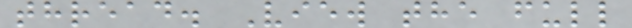thread. View the full
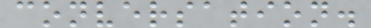conversation.
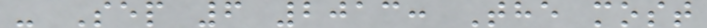- Sep 6 2013: The most
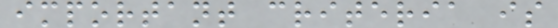important criteria is
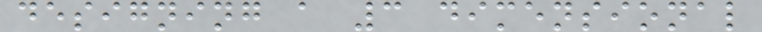designing a 3 dimensional
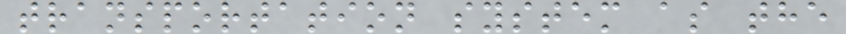transportation system as the
